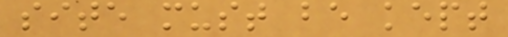site must be kept
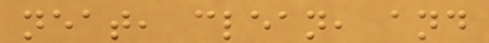neat, clean, and
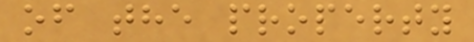of the property
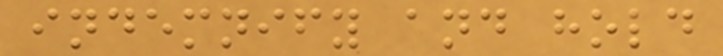indemnify and hold
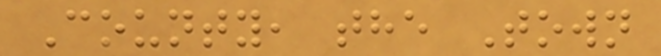County, the Town
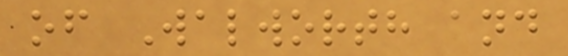of Walworth and
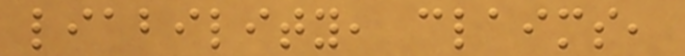liability, claims,
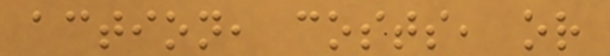action, costs, or
